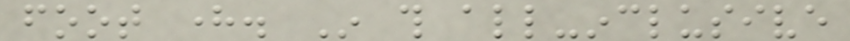foot here. In this all-inclusive
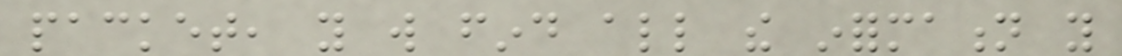packet, you will find all the information you
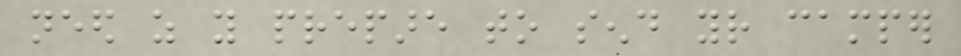need as you prepare to send your camper
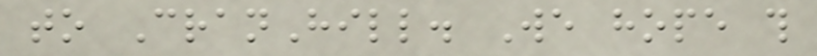to CranHill. We hope this
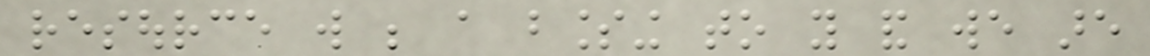resource will be a blessing to you and we are
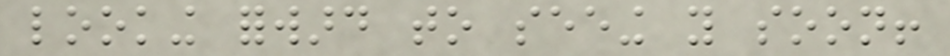looking forward to seeing you soon!
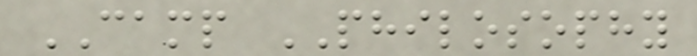CAMP PHILOSOPHY
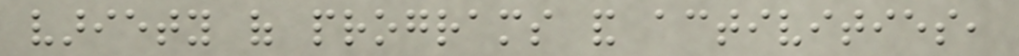variety of programs and activities,
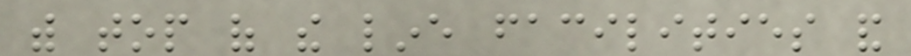with top of the line facilities and
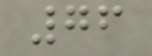76
